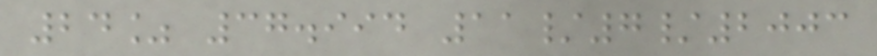24% 37.994 11/7/2003
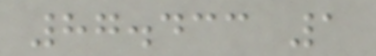87.433 1
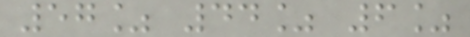57% 44% 6%
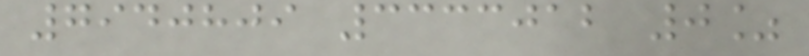7940809 3333012 0%
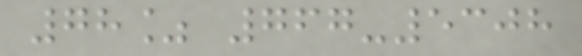78% 767-5308
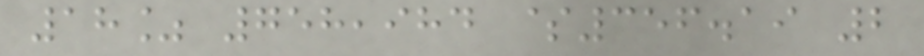18% 758,984 $356.19 2
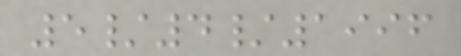5/4/1996
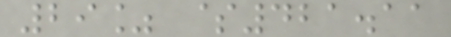29% $421.11
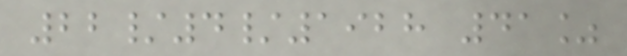22/4/1928 41%
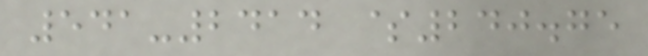541-2414 $240.75
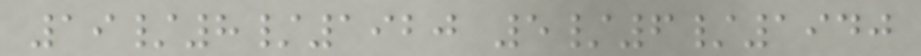19/8/1920 5/6/1940
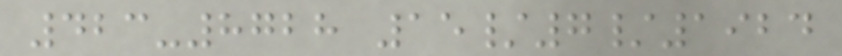423-8728 15/7/1924
